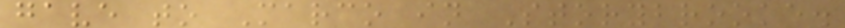gave to Marco in Storybrooke.
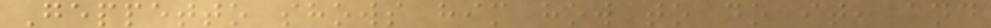Geppetto shows him how to do it, and
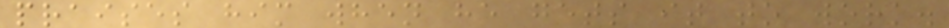praises him when he gets it to work.
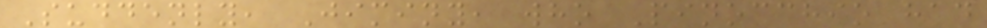Suddenly, Jiminy, who Pinocchio had
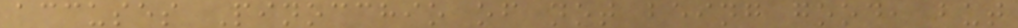accuses Pinocchio of not being good, but
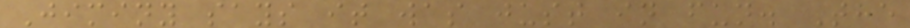Jiminy says it was just in fun. The
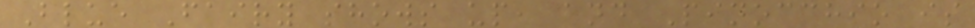Blue Fairy shows up, and Pinocchio is
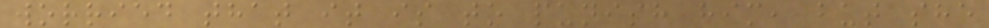worried that it is to punish him, but she
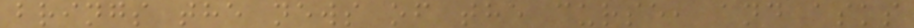brings the news of the curse, and asks
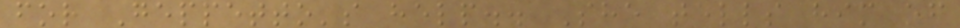for Geppetto's help.. She tells him of
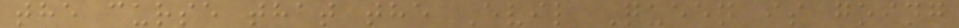the curse that the Evil Queen is going
